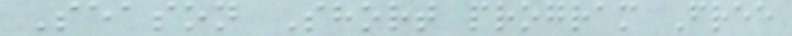Season Short program Free
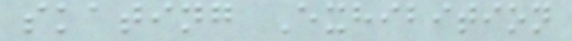skating Exhibition
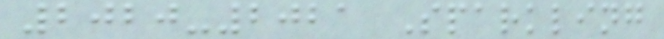2020-2021 Sparkling
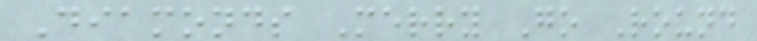Diamonds Merry Go Round
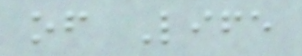of Life
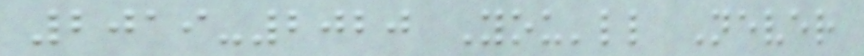2019-2020 You'll Never
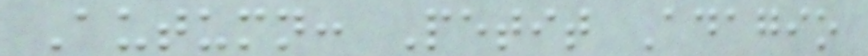Autumn: Petit Adagio
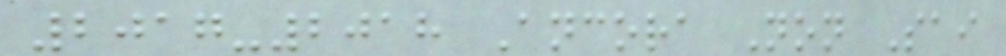2017-2018 Ancora Non Sai
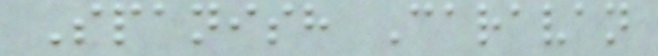Spanish Caravan
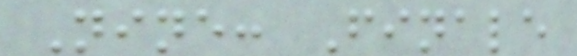Nine: Finale
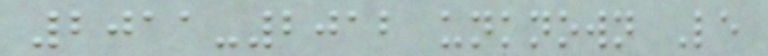2011-2012 unknown Le
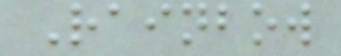Rainbow
